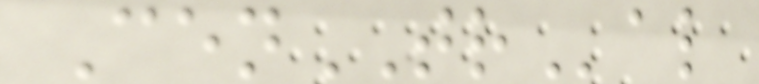CenTRal
